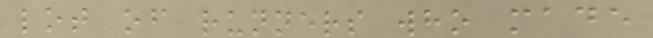lot of runners who made
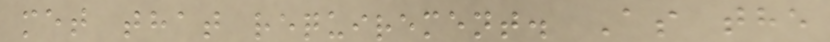met that requirement. As the
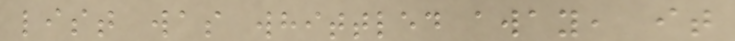list was whittled away, it
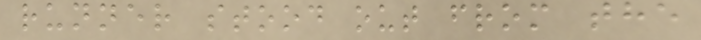runner stood out from the
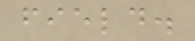field.
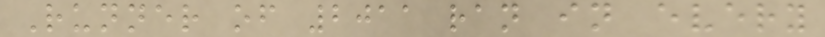Runner of 2011 ran in every
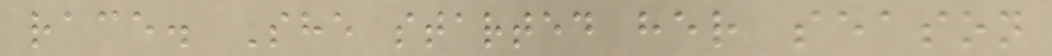race. She started her season
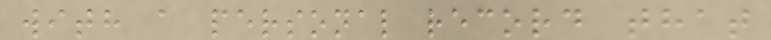with a personal record that
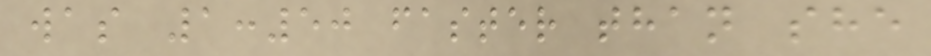was 1:50 faster than she
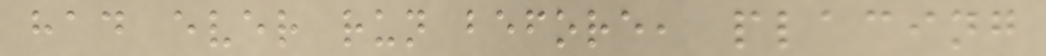had ever run before, placing
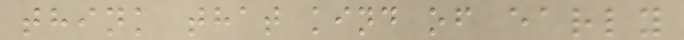think that kind of early
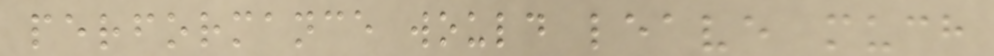performance would leave much
